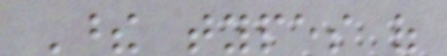These types of
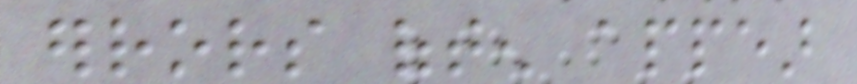errors often appear
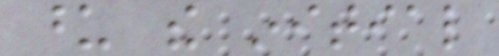upon the initial
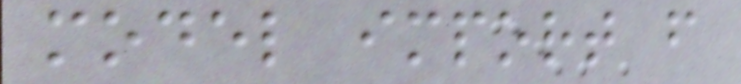model import from
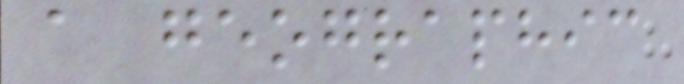a geographic
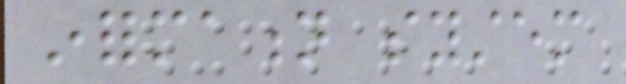information system
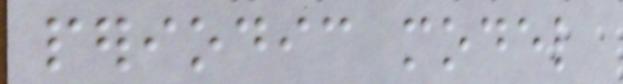periodic model
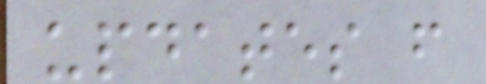updates from
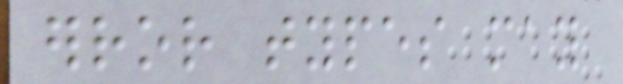error types may
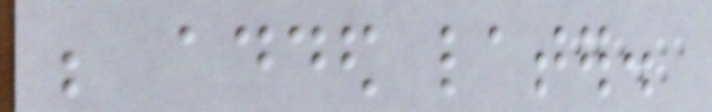be added later.
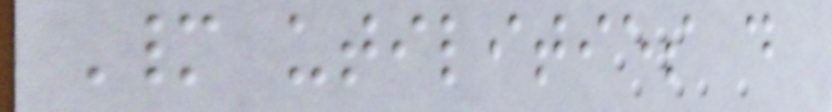Many utilities do
